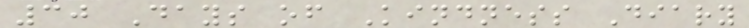30 Days of Kindness Diary
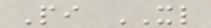Pi XL
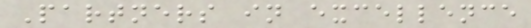Partners in excellence
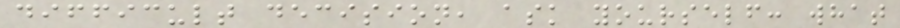difficult decision, ask yourself: what
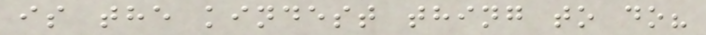is the kindest thing to do?
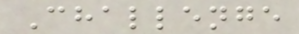Challenge
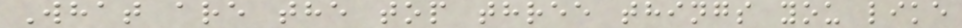What are the top three things you like
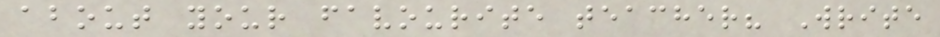about your favourite teacher? Write
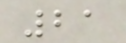21
